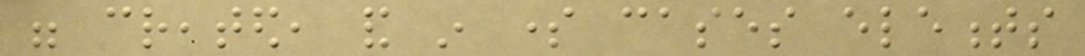were created, and in some cases elements
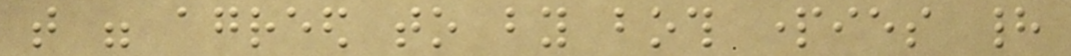that were agreed to by both parties had
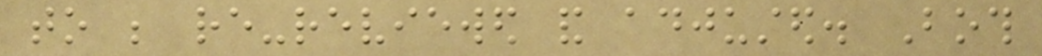to be re-reviewed and adjusted. Both
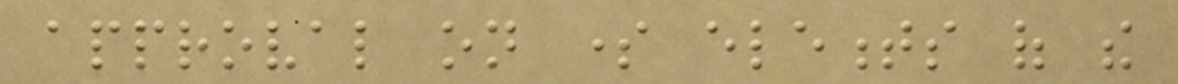approval on some elements of the
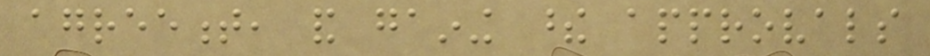agreement, and gaining these approvals
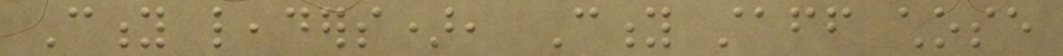City leaders), City staff chose
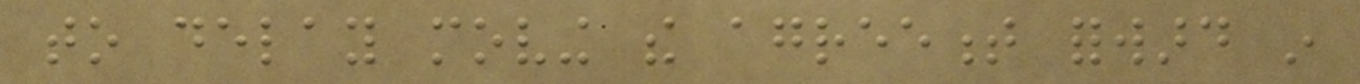to delay moving the agreement forward in
